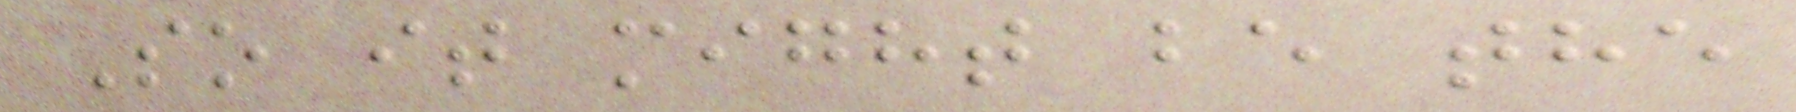So it might be the
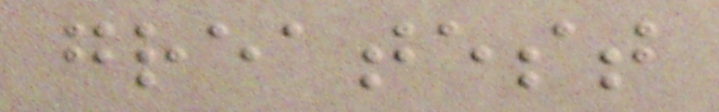greatest
